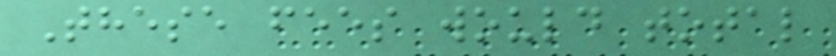These fees would total
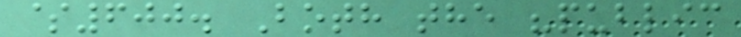$600. Both the "public
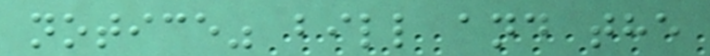notice" bill and the
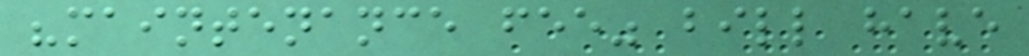"maintenance fee" bill have
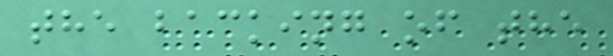the backing of the
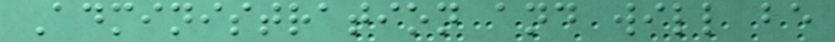Administration and will be
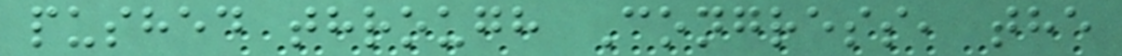pushed through Congress, the
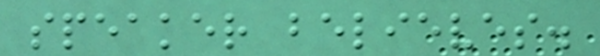speaker believes.
